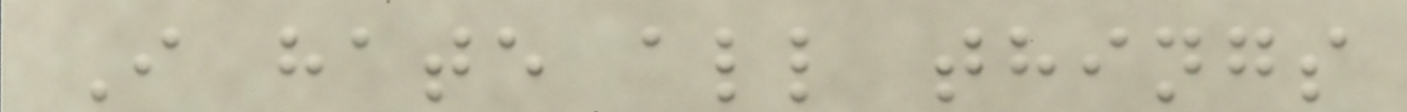I hate all things
